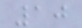10
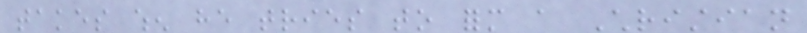takes when he tries to form a Christian
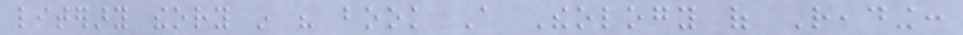literary theory in his book A Theology of Reading:
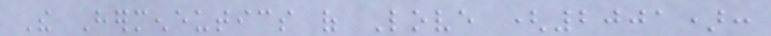The Hermeneutics of Love (2001):
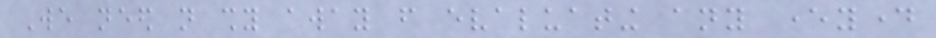We need not shy away from evaluating any everyday
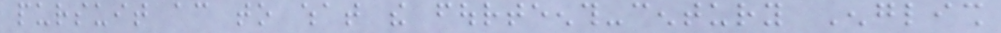pursuit according to what the fourteenth-century English
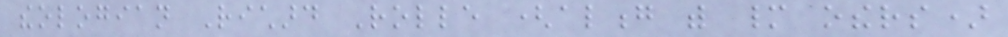theologian Richard Rolle (along with many others)
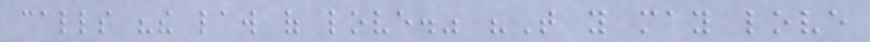calls "the law of love." "That you may love
